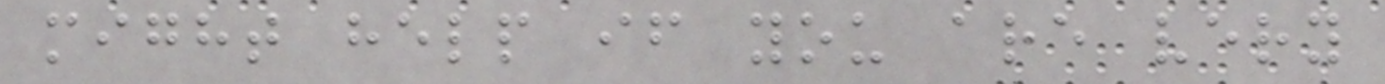might help if you are very
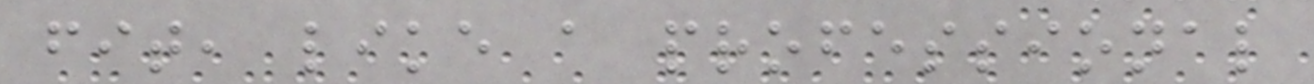fit, like a professional
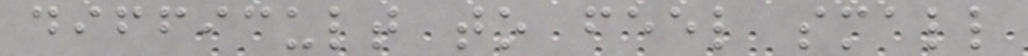difficult to feel small
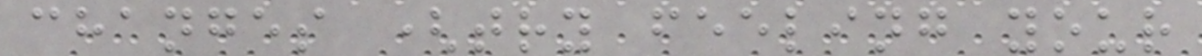changes (try feeling your
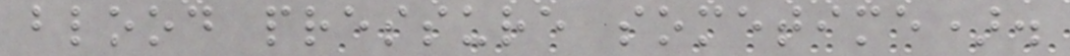blood pressure sometime).
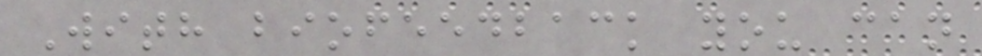With biofeedback you can
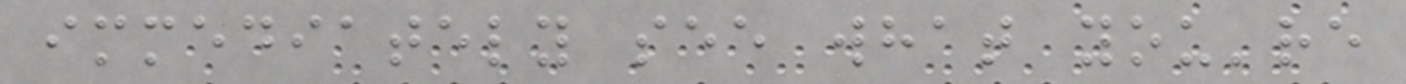immediately see what you're
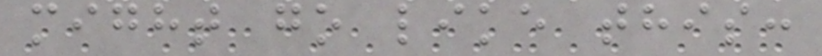might go like this:
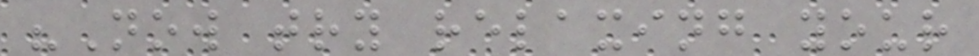"Now try relaxing your
